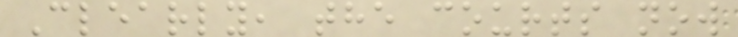Clearly, the courts now
